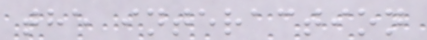the interaction
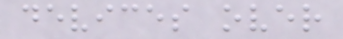devices over
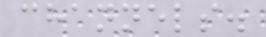channels.
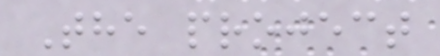The project
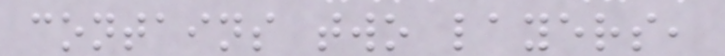contains two layers,
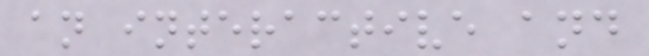an interactive and
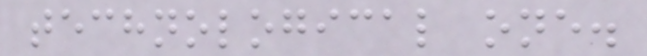technological one.
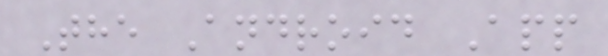The Android App
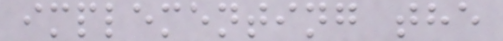implementing the
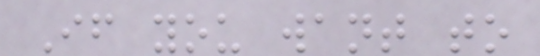If you want to
